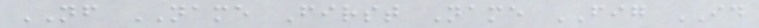NF NAME First Name FIG ID
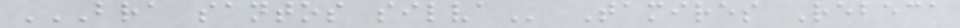BRA SANTOS SILVA Tamires Rebeca
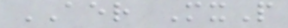AER MxP
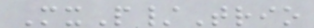MxP/Trio
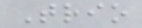Trio
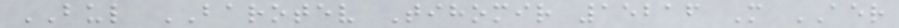BUL BAROTEV Tihomir 15216 M AER
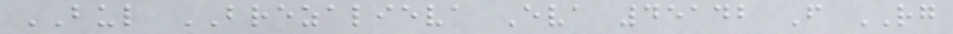BUL BREZALIEVA Eva 45142 F RG
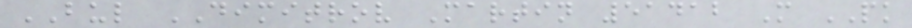BUL DIMITROV Martin 51412 M PK
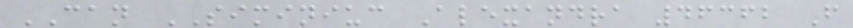CAN SIMINIUC Alexandra 46362 F
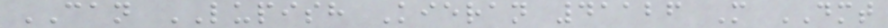CAN LUPISH Kieran 41126 M DMT
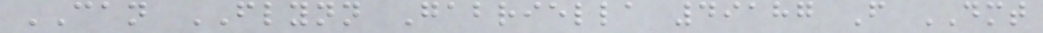CAN FLYNN Gabriella 49187 F DMT
